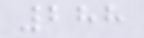288
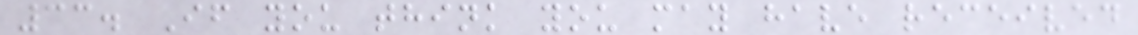33. If you think you may have received
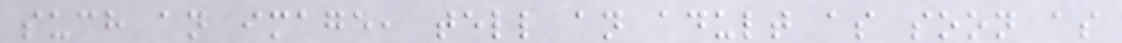such an image, tell an adult as soon as
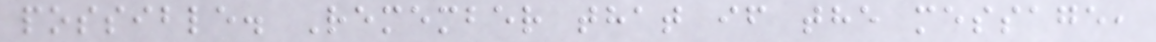possible. Remember that if the message,
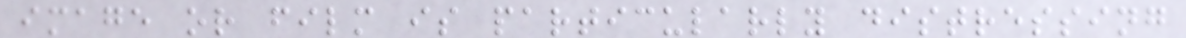image or film is particularly distressing
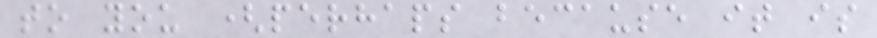to you (perhaps because it is
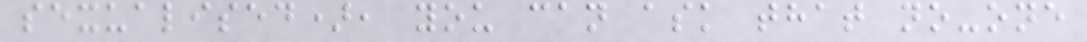sexualised), you can ask that no-one
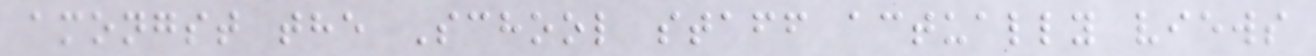amongst the School staff actually views
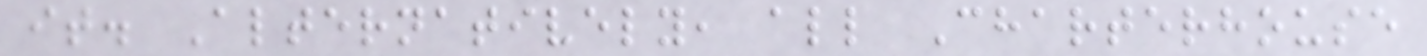it. Alternatively, all Charterhouse
